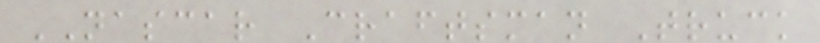NASCAR Craftsman Truck
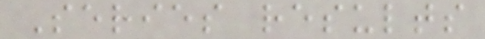Series results
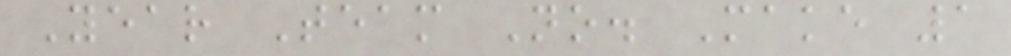Year Team No. Make 1
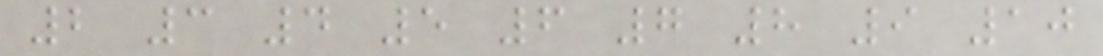2 3 4 5 6 7 8 9 10
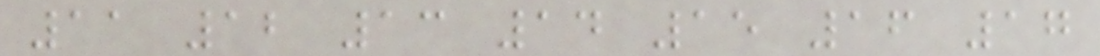11 12 13 14 15 16 17
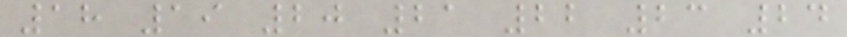18 19 20 21 22 23 24
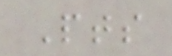Pts
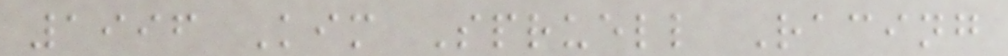1996 Kim Spruell Racing
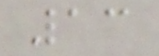13
